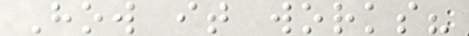How it works?
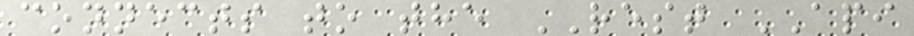connects to the REST API
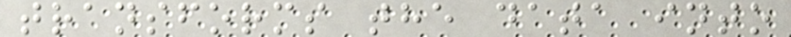transforms the data into
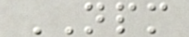NPM
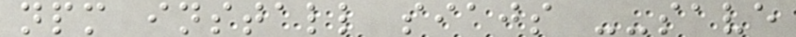npm install siajs --save
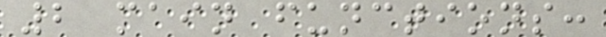2 main functions:
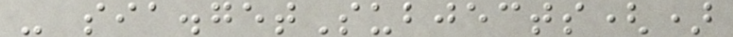- sia.getSubjects()
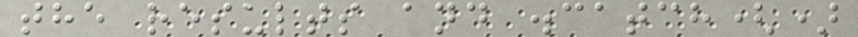the results and .catch()
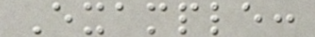Example:
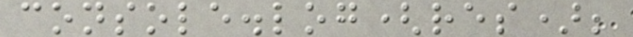console.log(res);
